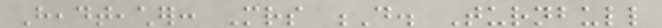Headteacher: Mrs D. Turnbull
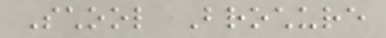School Brochure
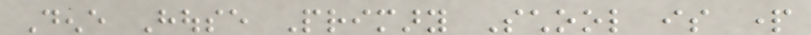Dene House Primary School is part
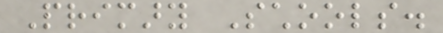Primary Schools.
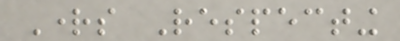Rights Respecting
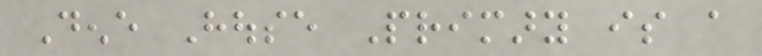Dene House Primary is a
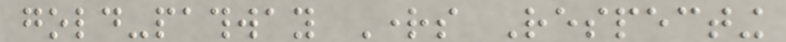gold-pathway Rights Respecting
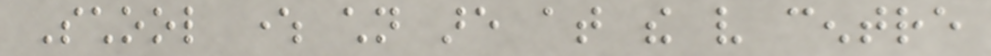School where children are at the very centre
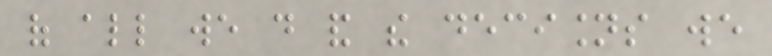of all we do and the decisions we
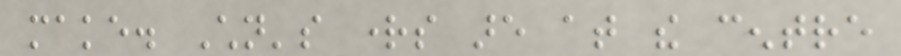make. Children's rights are at the centre
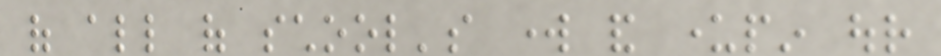of all of school's work and underpin our
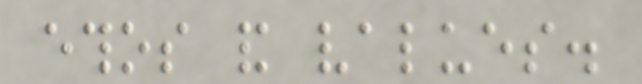ethos and values.
